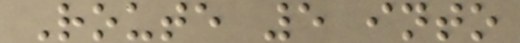Route 5 into
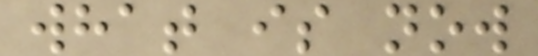what is now
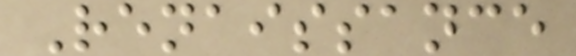Renaissance
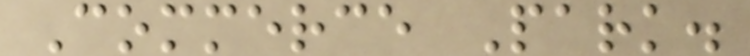Commerce Park.
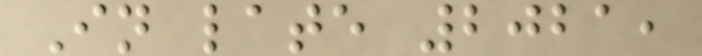In late 2021,
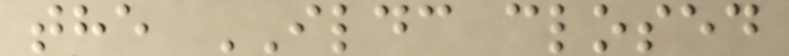the ILDC closed
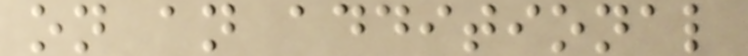on an additional
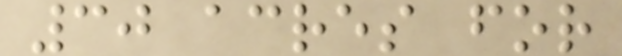30 acres for
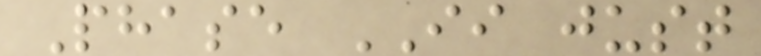Phase II just
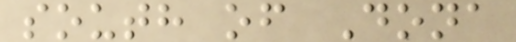south of Dona
